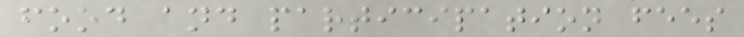food and participation fees
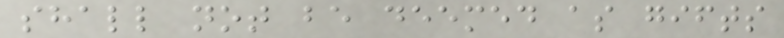shall not be deemed as gifts
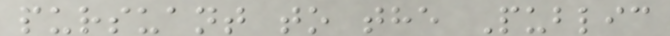pursuant to the Public
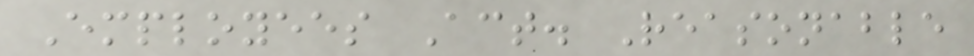Employees Act. Reasonable
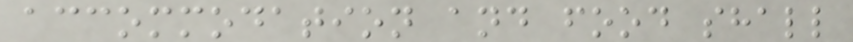accommodation and food shall
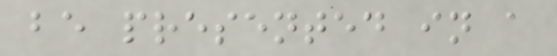be presented in a
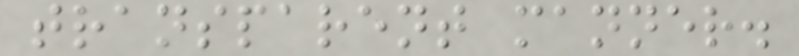transparent manner.
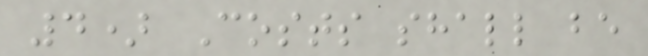4) Costs shall be
